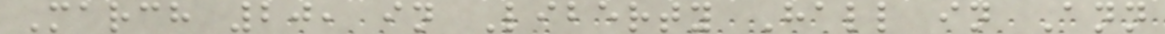March 20, in Liberty Hall in Ann
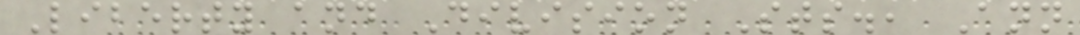Liberty and Division Sts., Ann
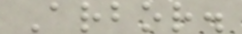Arbor.
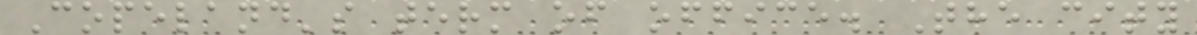Copeland's term of office. The city
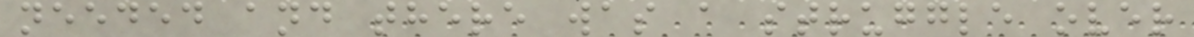needed and there was a struggle over
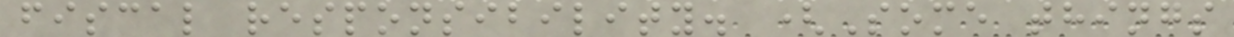fiscal responsibility. (Some things
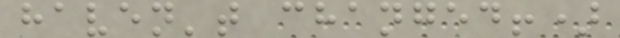haven't changed!)
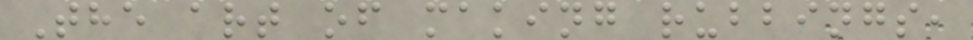The art of making rubbings,
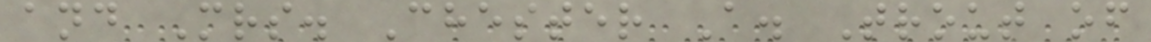and Mrs. Chester A. Trout of
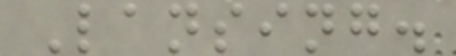Lansing.
